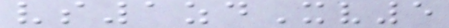vs1zdXv5
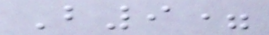B9=
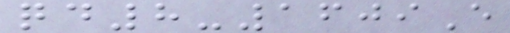qd8-1609E
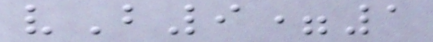vB9=1
